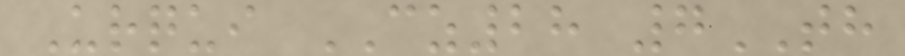Urqui CZ28 7TH
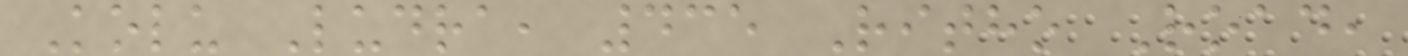Kolu Ludra, 435 Ritho Road,
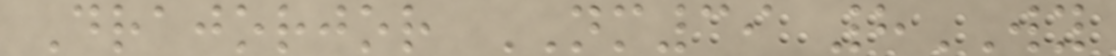Drajorjor NM39 8WY
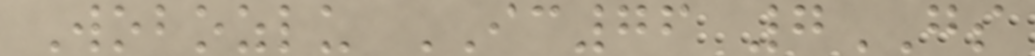Wobozlu IC76 7GS
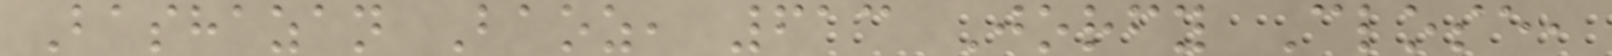Bashazan Baoz, 613 Jorfy Close,
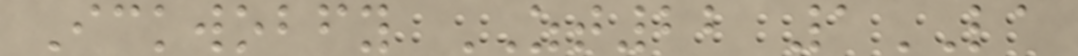Ickwobfy ZT22 1LA
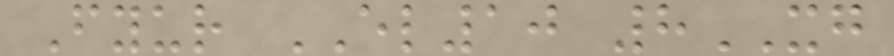Fyur EL10 8XG
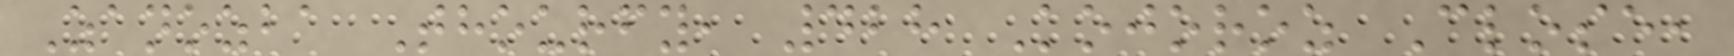Zanozba Thourfy, 428 Kojoroz Close,
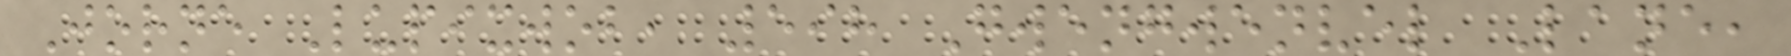Jorne Lupixwob, 598 Gwengwenvel Lane,
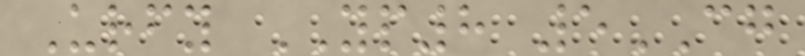Urfy YP8 5CG
